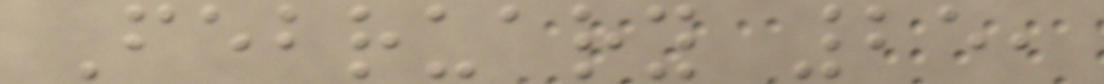February 25,
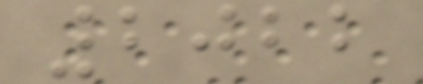2022
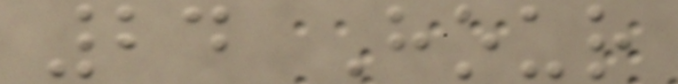24 Hour
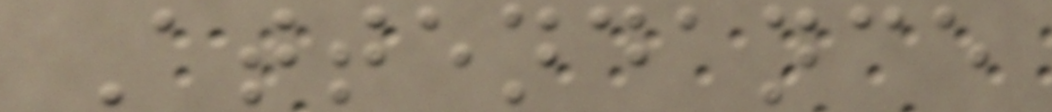Attendance
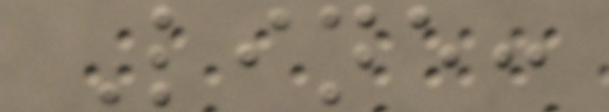Line:
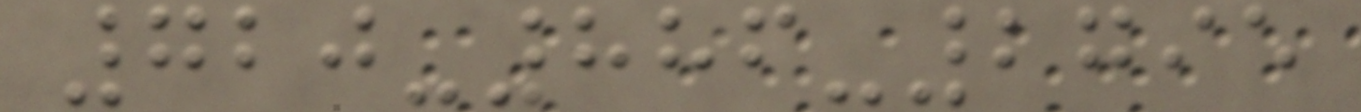720-886-2795
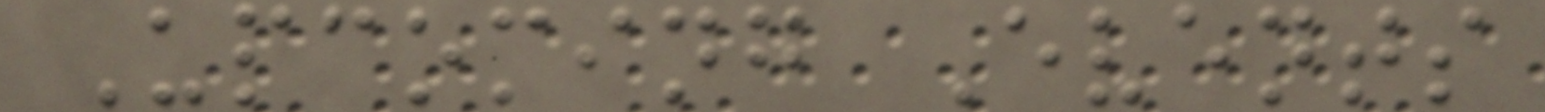Upcoming Events
